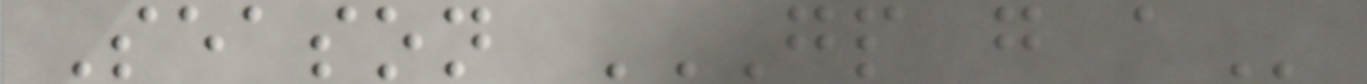Season GP G A
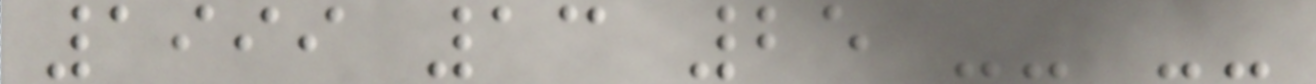1999 13 25 -- --
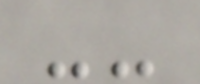--
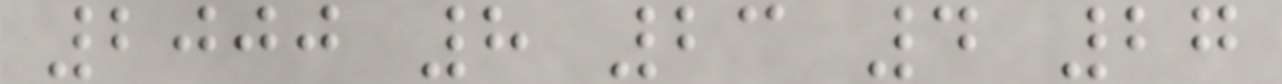2000 8 23 4 27
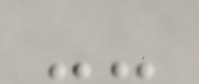--
